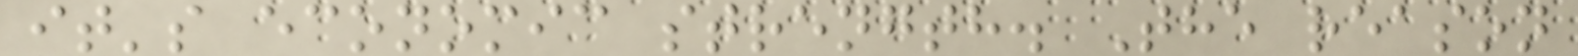it's economic strength. The reason
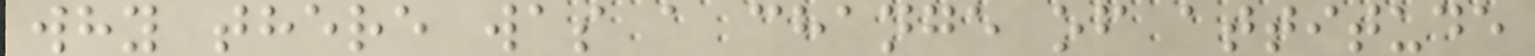why there was a change of attitude
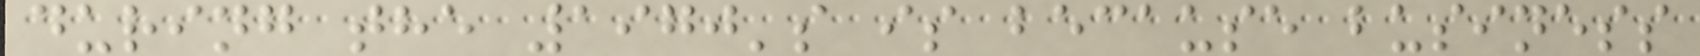during the 1970's is because business
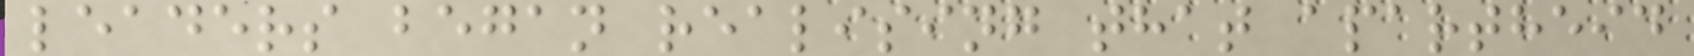leaders began realising that apartheid
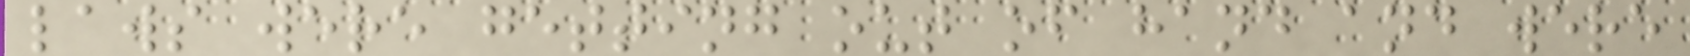laws were getting out of hand and were
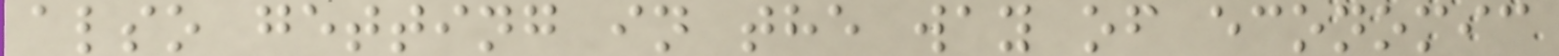also getting in the way of economic
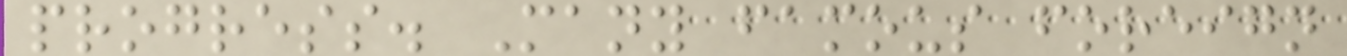progress. Many famous foreign
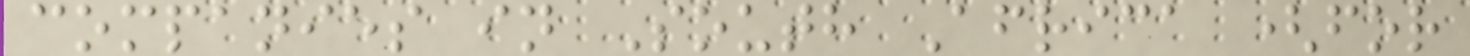companies in South Africa (for
